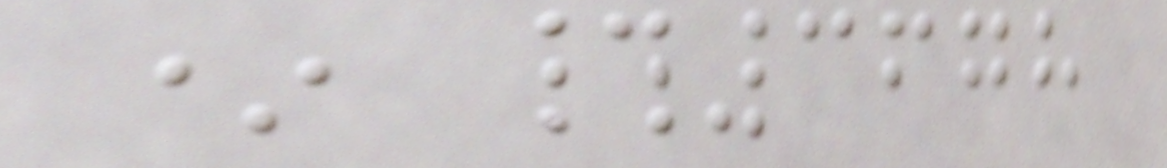* #3678
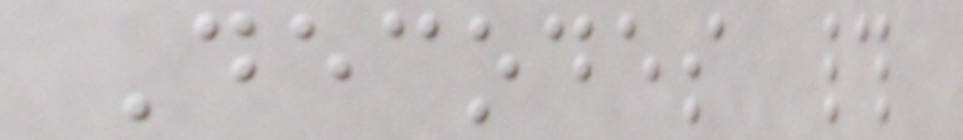Decodes #
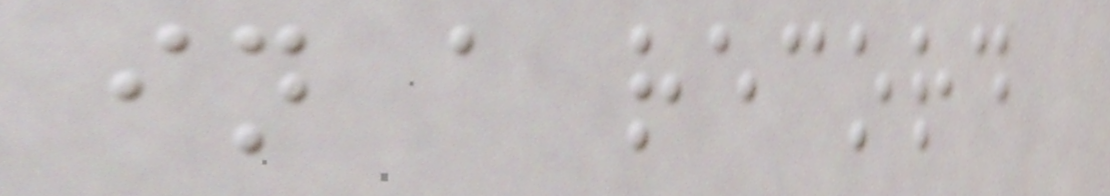in a record
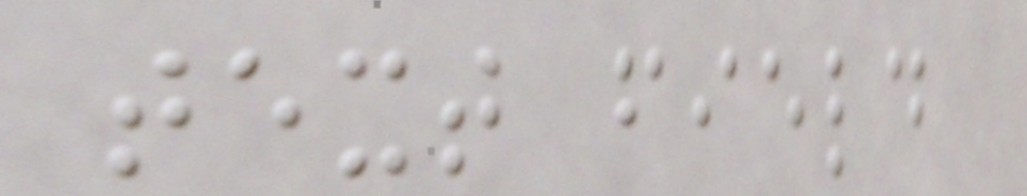text field
